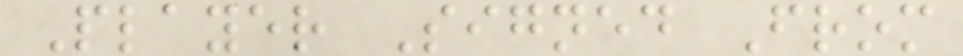Player Signed From
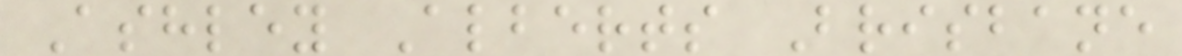Ashley Alberts Brisbane
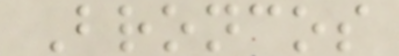Broncos
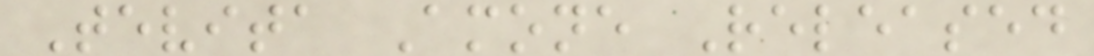Tevita Amone Released
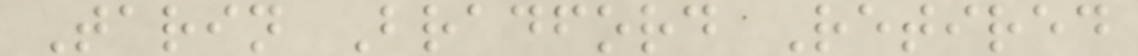Tarin Bradford Retired
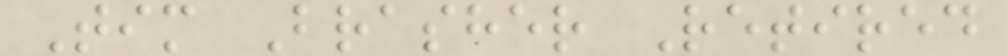Tim Brasher Retired
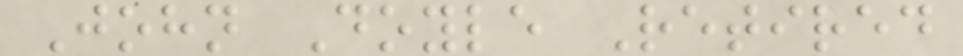John Doyle Retired
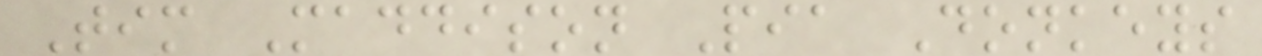Tim Maddison Pia Donkeys
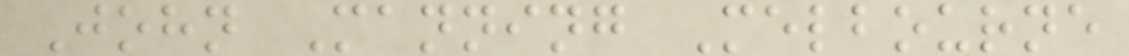John Manning Melbourne
